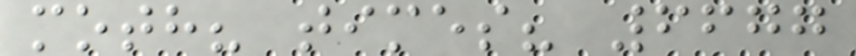moth? times? 6677
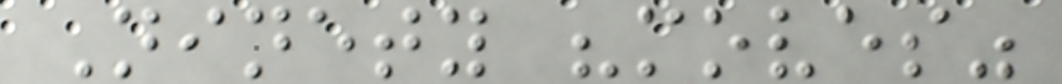Ninety "moves"
